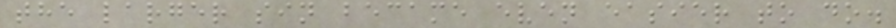the larger sin became even easier to do.
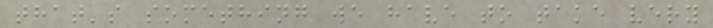that's something we have to take very
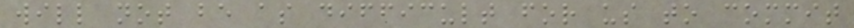will not be as difficult for us to commit
